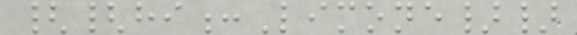{{hi:Limone}}
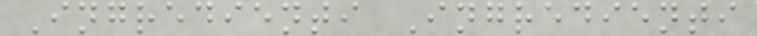Ingredienti Ingredienti
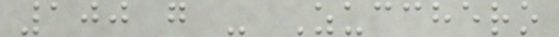100 g - Zucchero
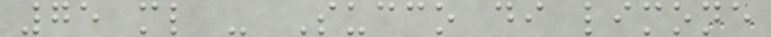75 ml - Succo di limone
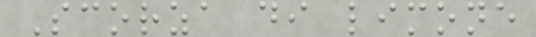Scorza di limone
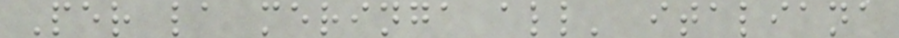Per la meringa all' italiana
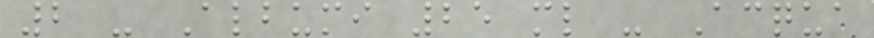2 - Albumi 25 ml - Acqua
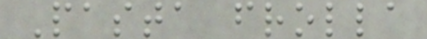Pasta frolla
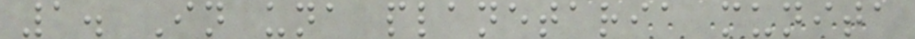1. In una planetaria munita
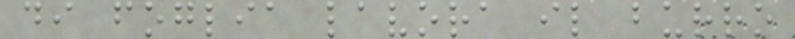di foglia lavora il burro
